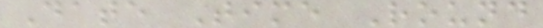Date Time Round
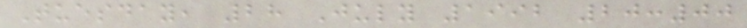Tuesday, 28 July 1992 20:00
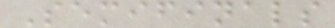Semifinals
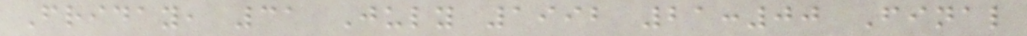Friday, 31 July 1992 21:00 Final
